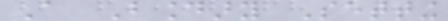A Boundary Setting
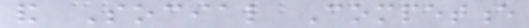and Social Competence
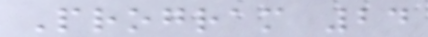Program 24
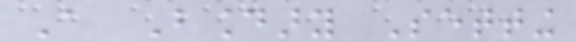A Boundary Setting
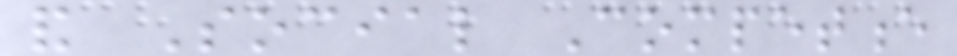and Social Competence
